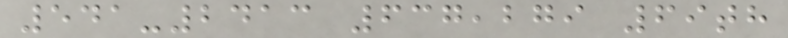541-2413 637,279 69th
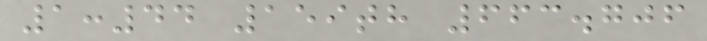1:44 159th 663.706
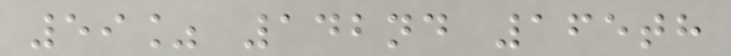59% 142nd 165th
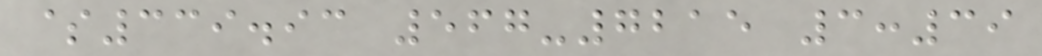$339.93 567-7215 3:39
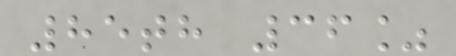85th 36%
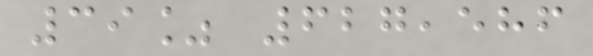39% 627,586
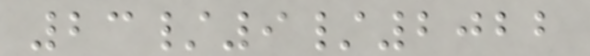23/9/2022
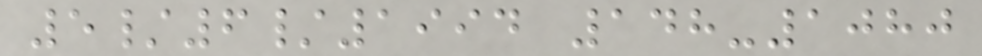5/6/1994 148-1080
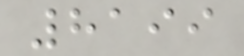8199
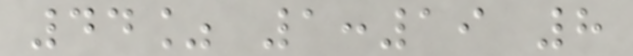44% 1:19 8
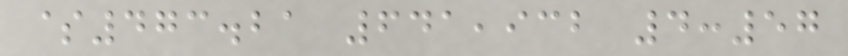$473.21 641,932 4:57
